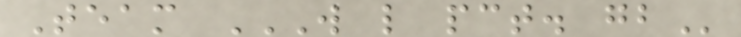Team W L PCT. GB
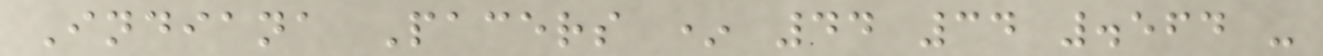Indiana Pacers * 44 34 .564 -
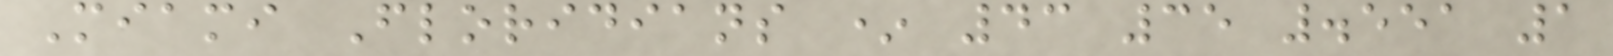Miami Floridians * 43 35 .551 1
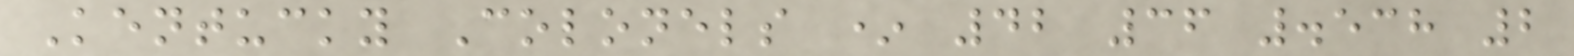Kentucky Colonels * 42 36 .538 2
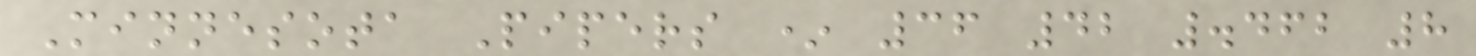Minnesota Pipers * 36 42 .462 8
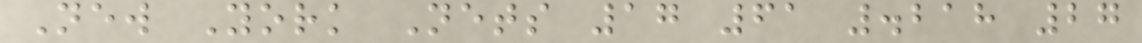New York Nets 17 61 .218 27
